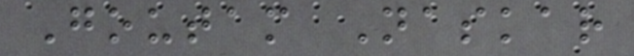Goutam Naskar
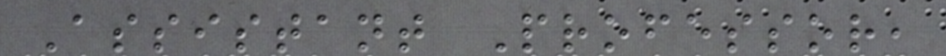Assistant Professor,
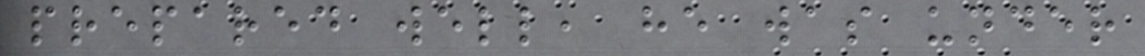prepared well, he was under
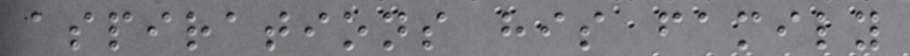aspirations his family
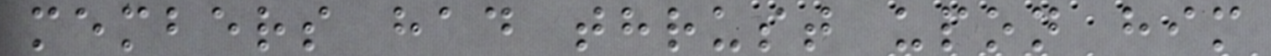members had thrust upon him
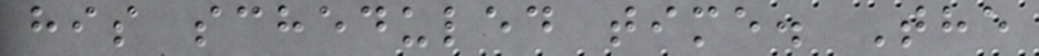his scheduled time. The
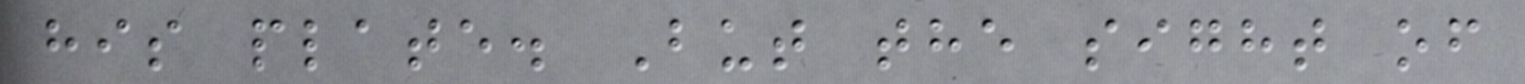his plate. But the sight of
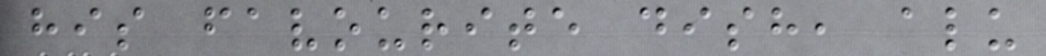his favourite dish, alu
